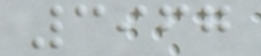3967
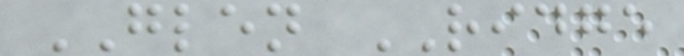GLEN RIDGE
